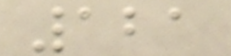121
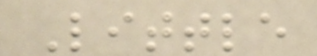Little
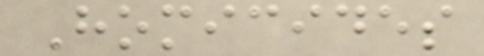Homicides
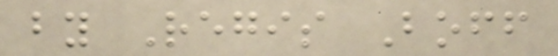by Regis Boff
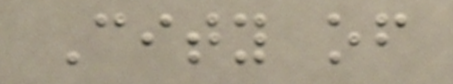City of
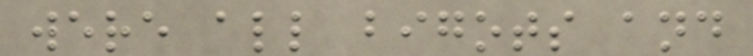were all bigots and
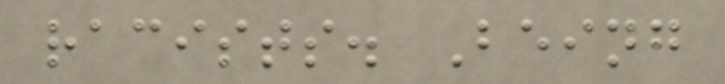racists. Being
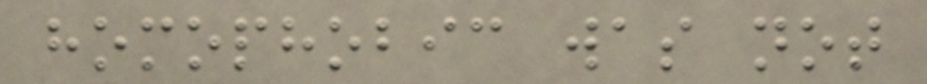homophobic was not
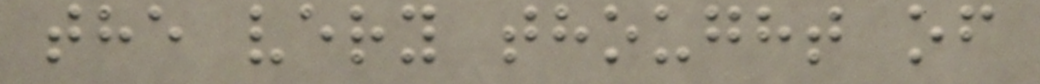the very thought of
